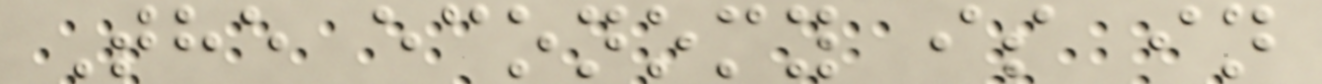The economy is in
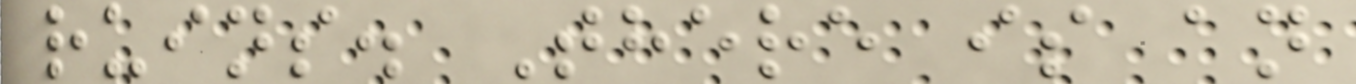ruins. There is an
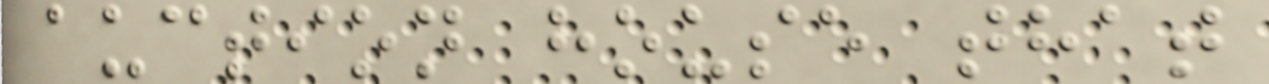auction house that
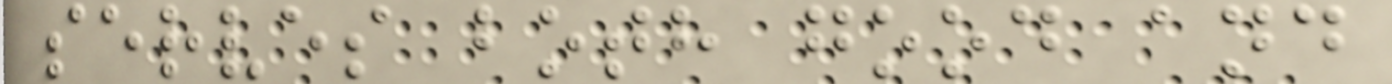serves both good and
